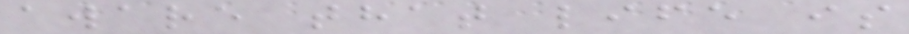aware that life is
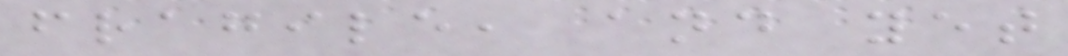fragile, and yet
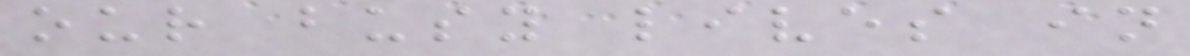our busy lives in
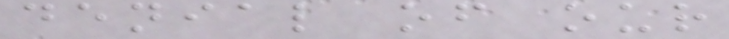denial of our
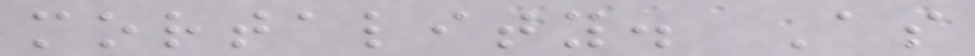mortality. As
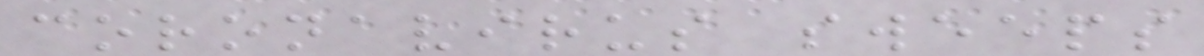coronavirus sweeps
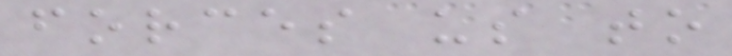forces us to
